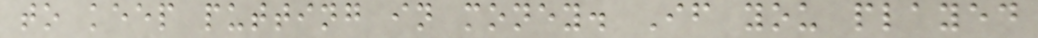to keep putting in money. If you played
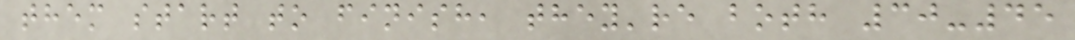them start to finish, they're both 30-45
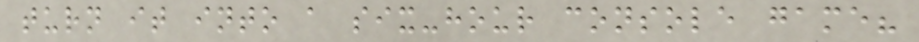turn it into a six-hour console game?
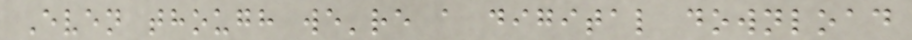Even though we're a digital download
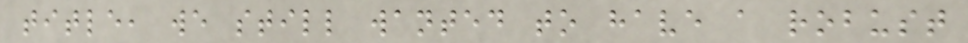title, we still wanted to have a robust
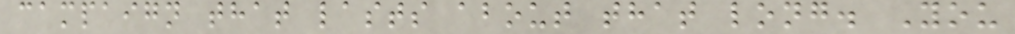campaign that lasts about that long. You
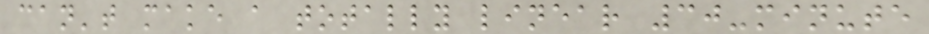can't make a totally linear 30-minute
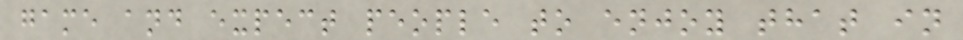game and expect people to enjoy that in
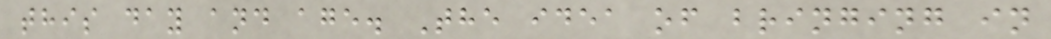this day and age. The idea of bringing in
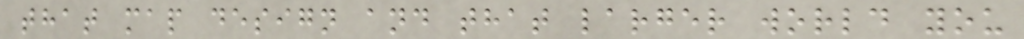that map design and that larger world you
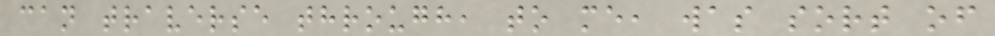can traverse through, to me, was sort of
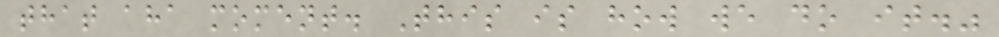that aha moment. This is how we do it."
